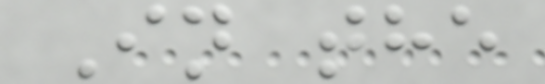In the
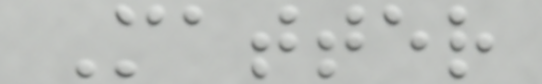Matter
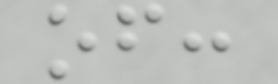of:
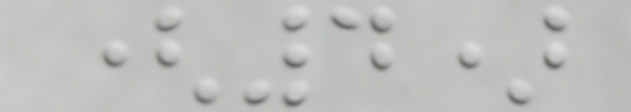(4)
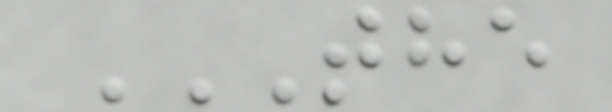THE
